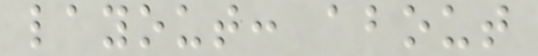layout: about
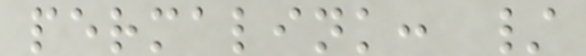permalink: /
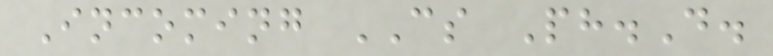Incoming CS Ph.D.
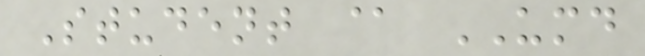Student @ UMD
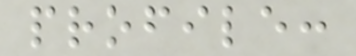profile:
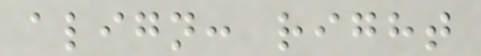align: right
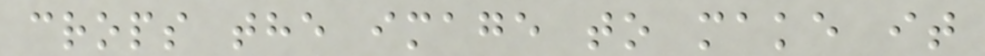crops the image to make it
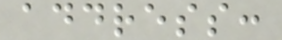address:
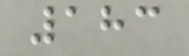183
